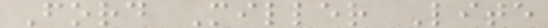Ford Miller Lite
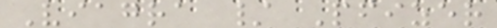Viagra / Pfizer
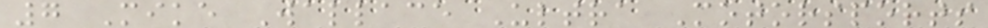7 Mike Wallace Ultra Motorsports
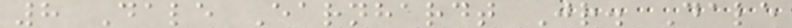8 Dale Earnhardt Jr. Dale
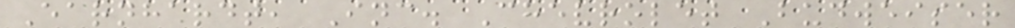Earnhardt, Inc. Chevrolet Budweiser
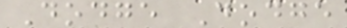Dodge Dodge
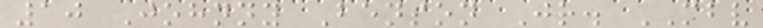10 Johnny Benson Jr. MBV
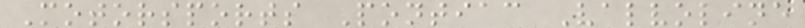Motorsports Pontiac Valvoline
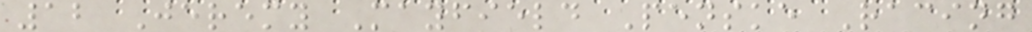12 Jeremy Mayfield Penske Racing
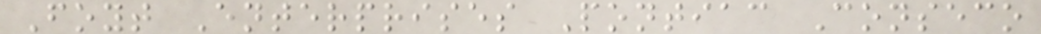Foyt Enterprises Pontiac Conseco
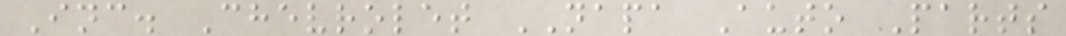Inc. Chevrolet NAPA Auto Parts
